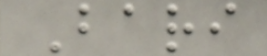Bari
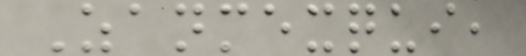Zanmexqui,
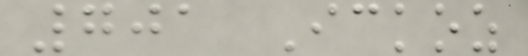701 Ickoz
